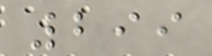299
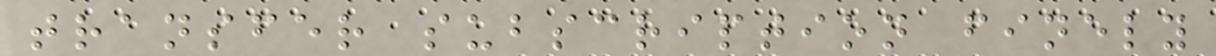transfer subscription finely
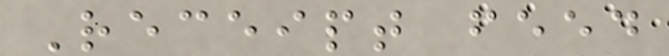Receipt feed
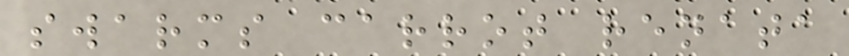swarms carrot renata
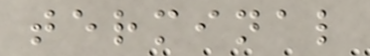terminal
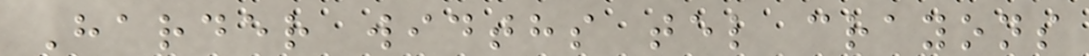Harder widths tel crayons
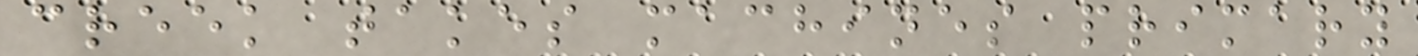creek takes machines primary
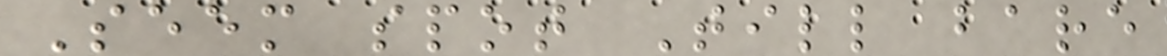Seem spot Till bare
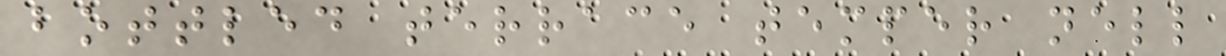bottled terrace temper nell
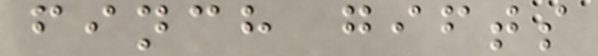finch gifts
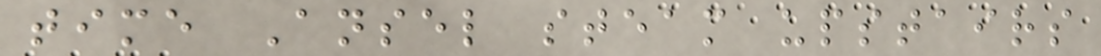time Ansel steam upstairs
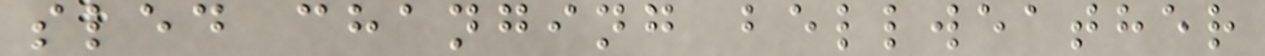sled changing bellweather
